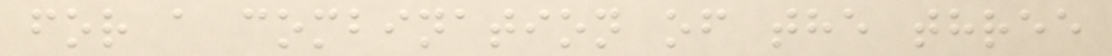for a combination of the three
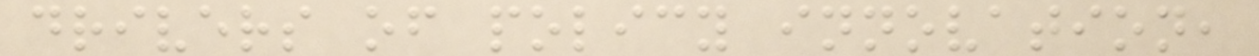drivers of policy innovation,
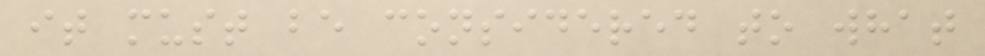it must be considered to what
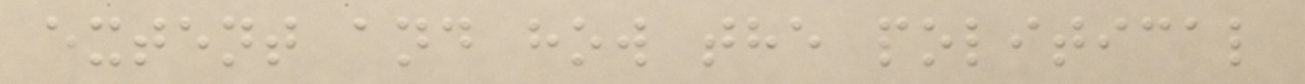extent and how the political
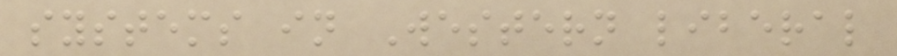systems in Western liberal
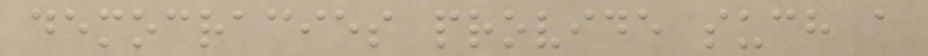democracies provide such a
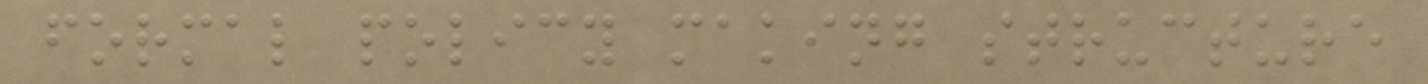formal policy making structure
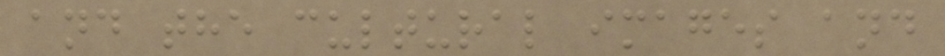and the cultural images and
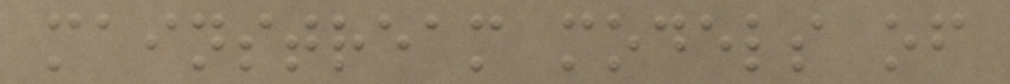mainstream models of
